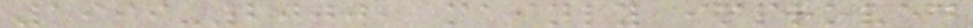1999-2000, mainly improved
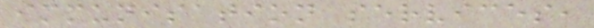immunisation services,
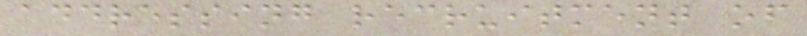addressing recruitment of
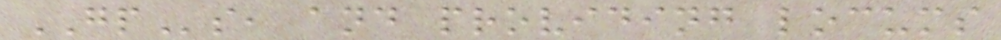GPs, and providing locums
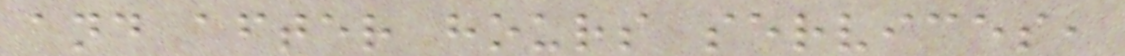and after hours services,
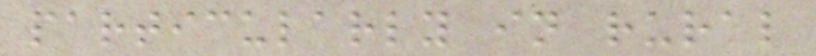particularly in rural
